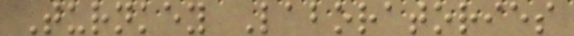Turnkey Laboratories
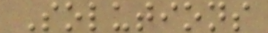Solutions
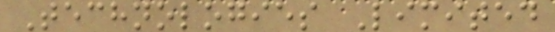Technologies Limited
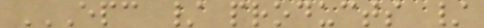EPC / PRODUCTS /
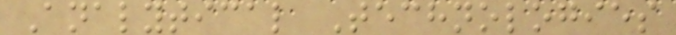Analytical Technologies
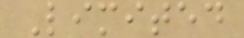Limited
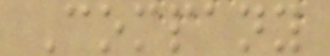Company
